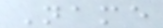Name
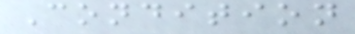Condition
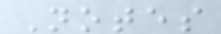Notes
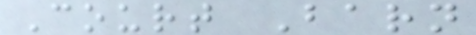Court Barn
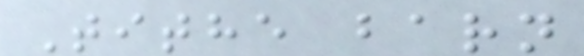Tithe barn
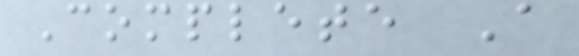Complete A
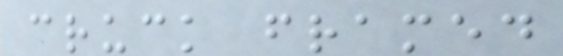cruck framed
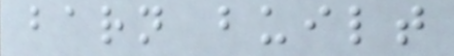barn built
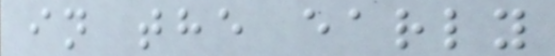in the early
